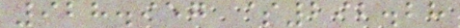928.957 $292.28
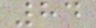84
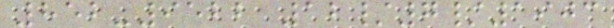852-9522 12/7/1903
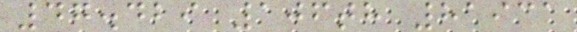47.429 106th 81931
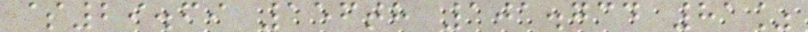$29.69 156th 101.734 81%
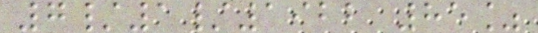7/1/1922 85%
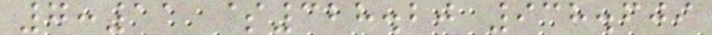7:11 $328.20 938.609
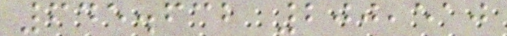645.632 200,510
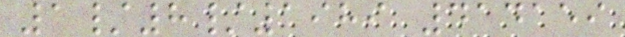1/8/1989 414159
